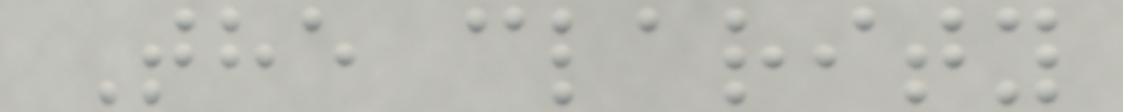The clarity
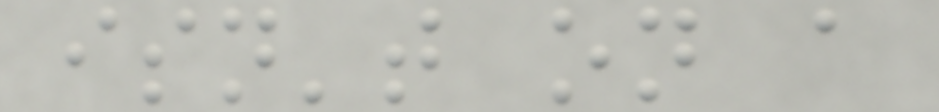isn't on a
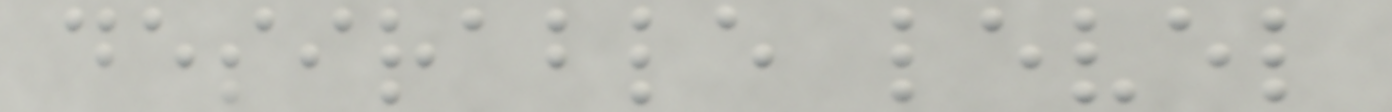desirable level
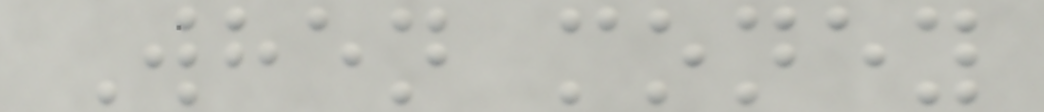When money
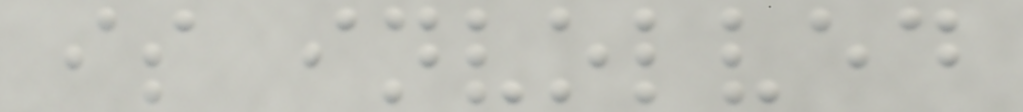is involved
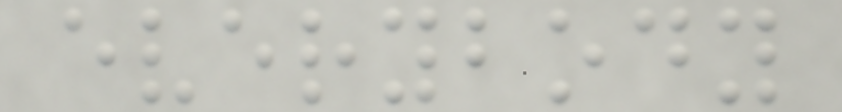everybody
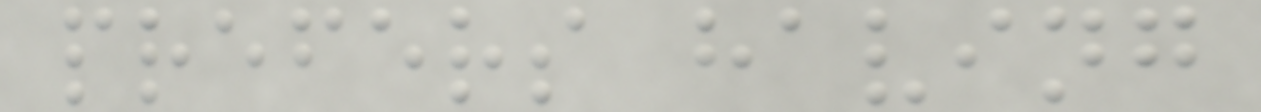prefers having
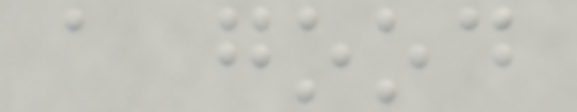a good
